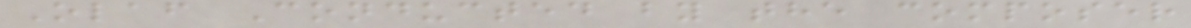Olaf Conducted by the composer
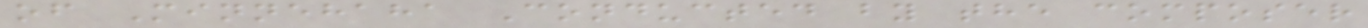of Minnehaha Conducted by the composer
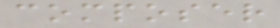composer
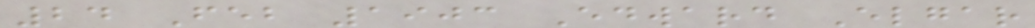24 Feb 1903 Edward Elgar
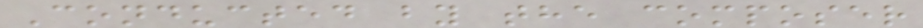Conducted by the composer
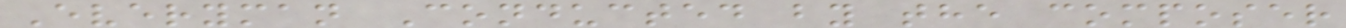Everyman Conducted by the composer
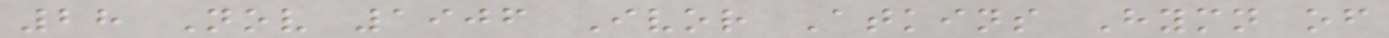28 Nov 1906 Ivor Atkins Hymn of
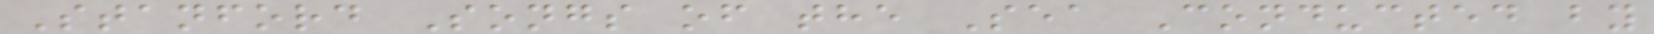Stanford Songs of the Sea Conducted by
